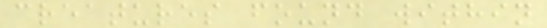creatures found within
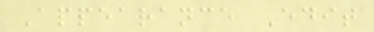Appearance Edit
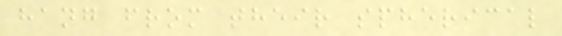hang from their spherical
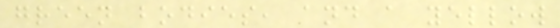green bodies, and a yellow
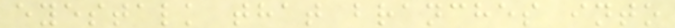eyestalk that branches into
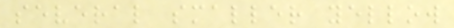several smaller yellow
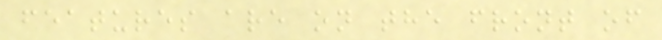features are on the front of
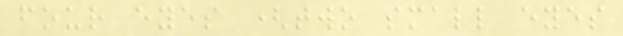four eyes (two small eyes
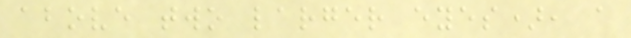above two larger eyes), a
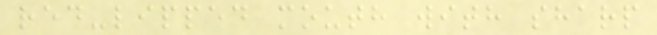red-lipped mouth with sharp
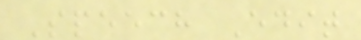Speech Edit
